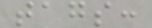tags:
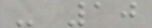- 10
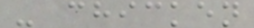- chicken
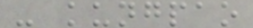- kungpao
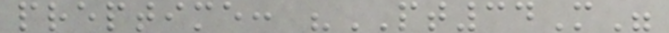preptime: "PT34M"
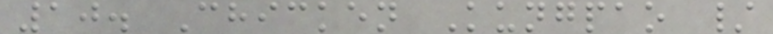10. Chicken Kungpao /
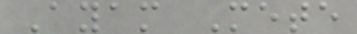Ayam Mete
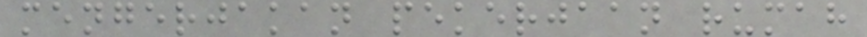mengerjakan pekerjaan rumah
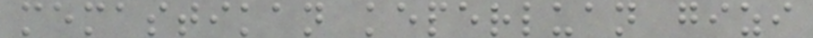memastikan keperluan gizi
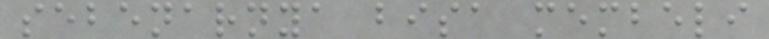sebenarnya bisa membeli
